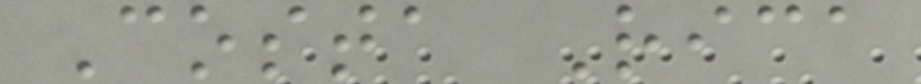Costa Rica
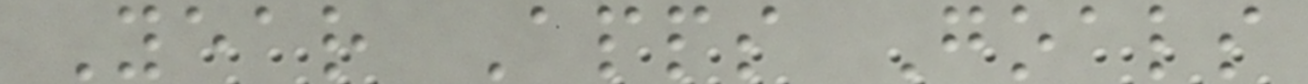Year Apps Goals
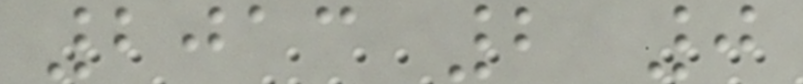2013 2 0
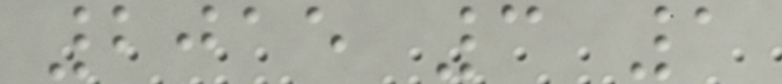2015 3 1
